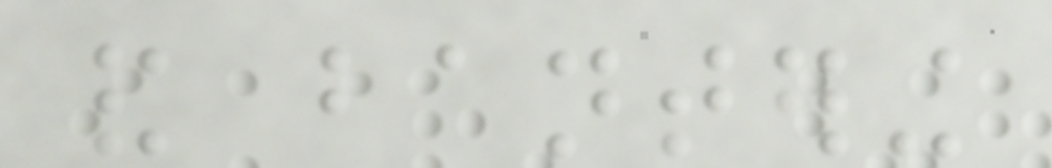and bantering
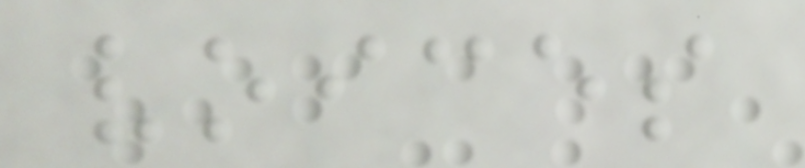voices
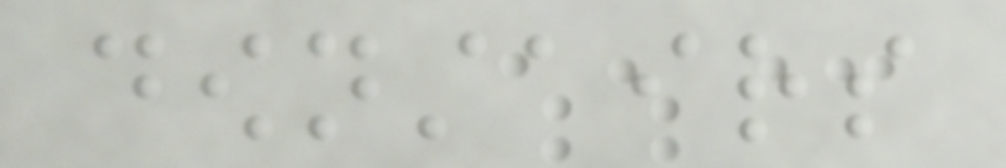downstairs
